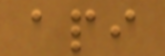api
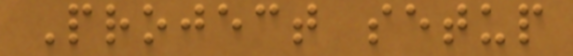Project setup
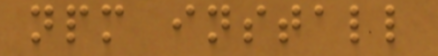npm install
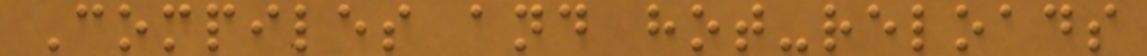Compiles and hot-reloads
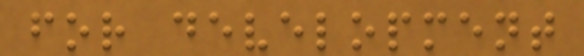for development
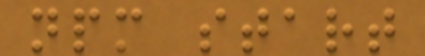npm start
